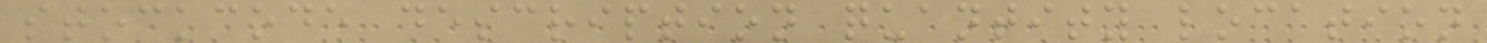stockcode description quantity location
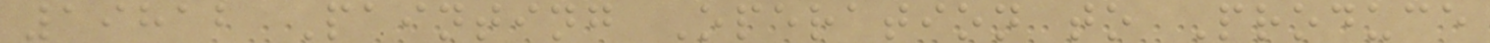19812 Painting Operation to Produce
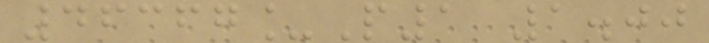46367_P1 1.00
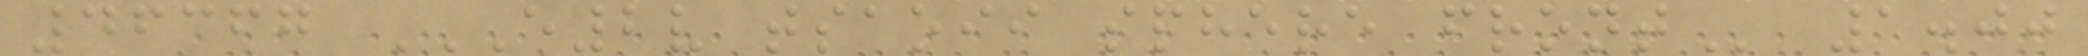46367 E2V TSAOII SPHERE FRONT 1.00
